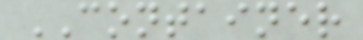CONTAINER
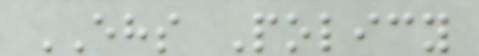EHS Policy
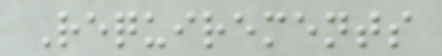Requirements
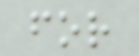for
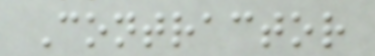Contractor
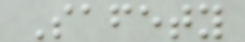Safety
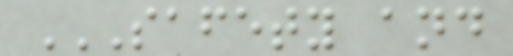SAFETY AND
